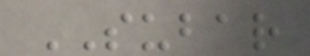SUBAR
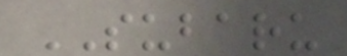SUBARU
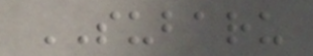SUBARU
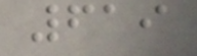619
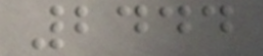2444
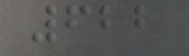622
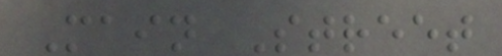Main Street
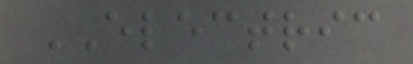ELECTRIC
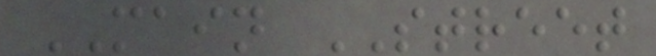MAIN STREET
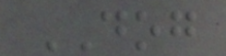DOG
